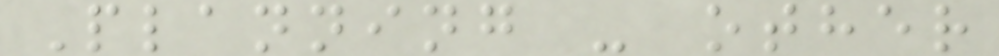Planning - other
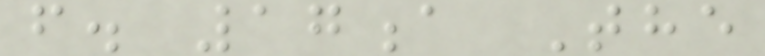f. 17a The
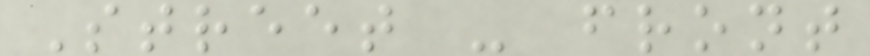Street - front
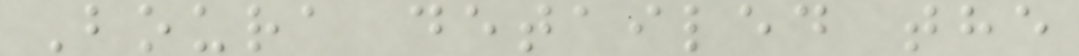Boura detailed the
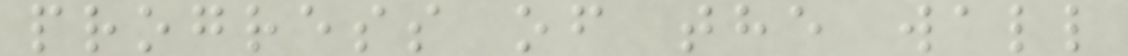progress of the wall
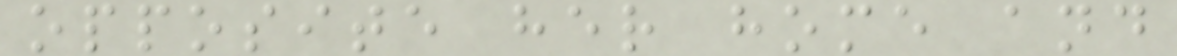opposite her home and
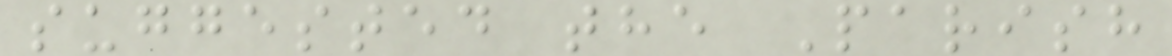suggested the Parish
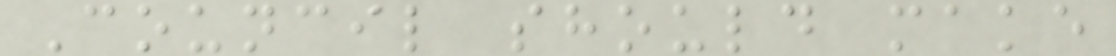Council should make
